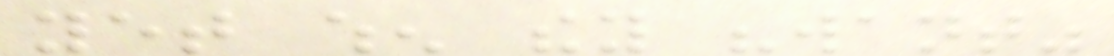yet when they "want"
